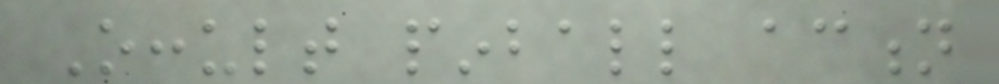Occult pinball action
